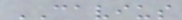CAVIUS
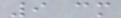9 cm
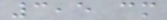3,5 cm
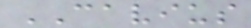CAVIUS
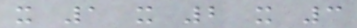x 1 x 2 x 3
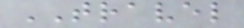TRAVEL
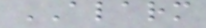ALARM
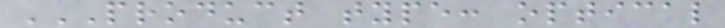PRODUCT TYPE: OPTICAL
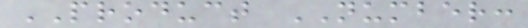PRODUCT NUMBER:
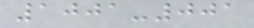1001-001
